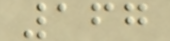167
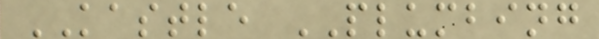KASTLE PLUMBING
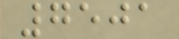7501
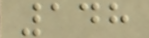148
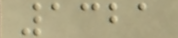1321
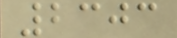2303
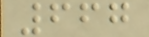667
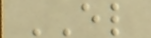EL
